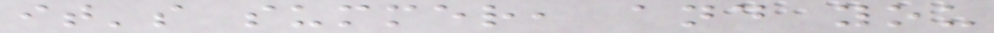it's summer, and you
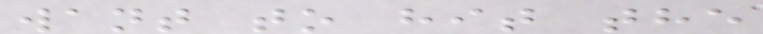want to hit the
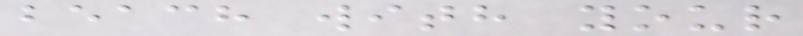beach with your
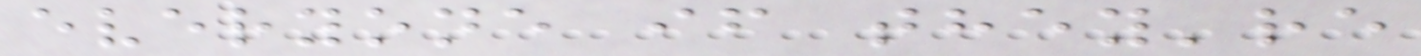everyone if they're
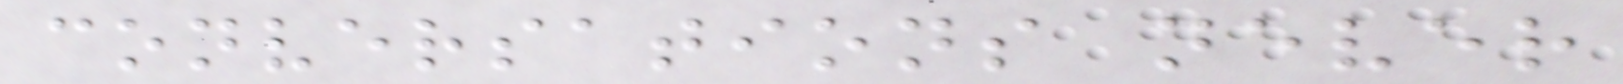conversations never
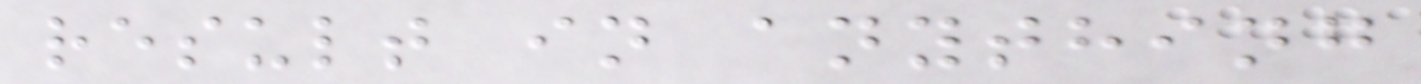result in anything
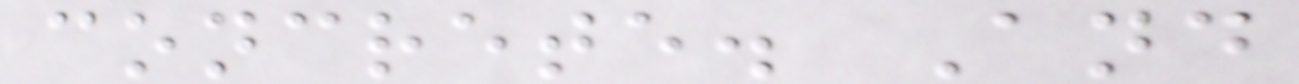concrete. And
